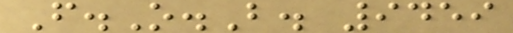F.O.B. 9459
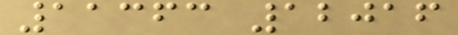11363 12016
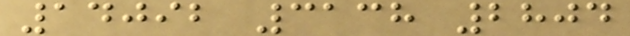14092 3138 2804
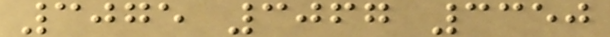3075 3067 3350
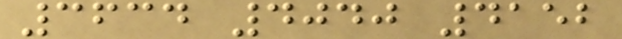3634 4040 4152
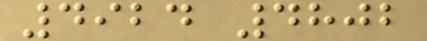4924 4802
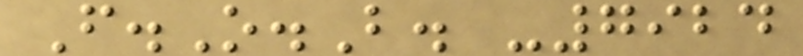F.O.B. -7924
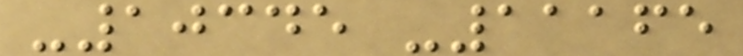-10345 -11165
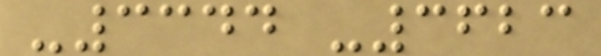-3344 -3623
